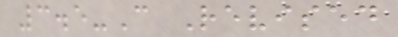3.5-C Revised
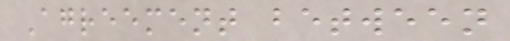Agreement between
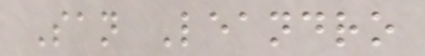San Leandro
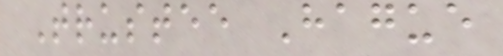Trustee Hague
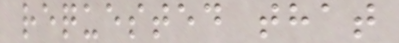requested that
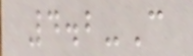4.2-C
